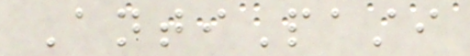AntiPasti
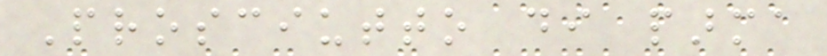Prosciutto di parma
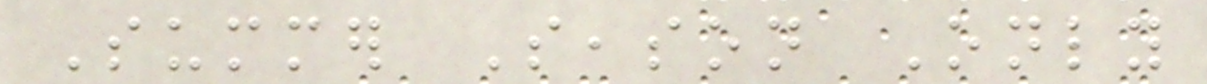Summer Season Only
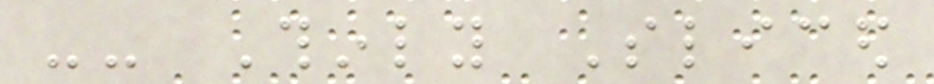-- Thinly Sliced
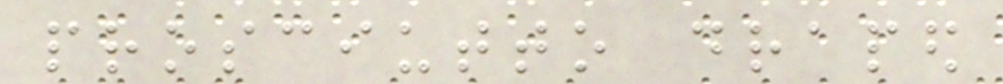prosciutto draped
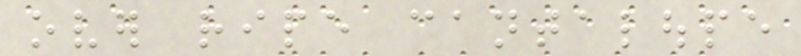over ripe cantaloupe
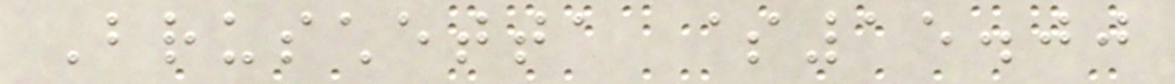Bruschetta $15.00
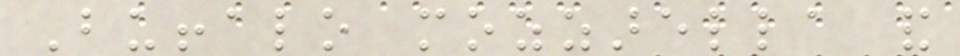Buffalo mozzarella and
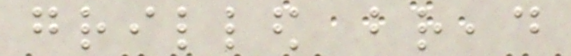grilled bread
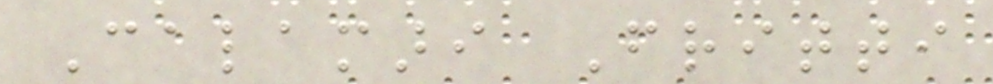Calamari Fritti
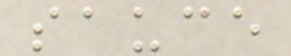sauce
